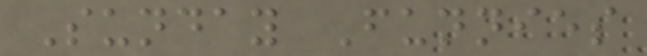Sunday Funnies
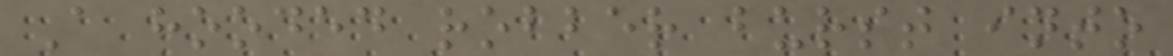A hooded robber burst into
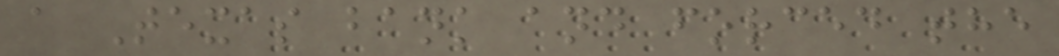a Texas bank and forced the
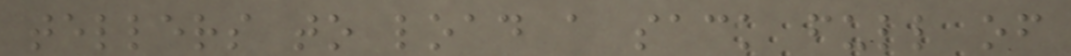tellers to load a sack full of
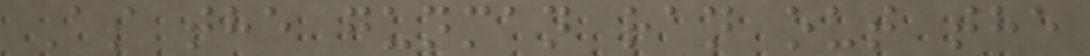As the gunman ran out the
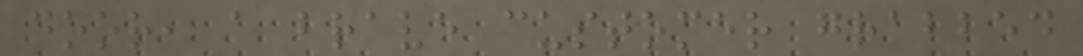door, a brave customer grabbed
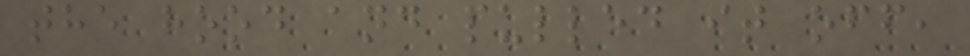the hood and pulled it off,
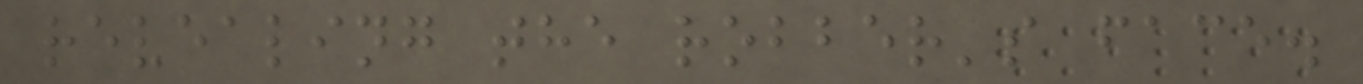revealing the robber's face.
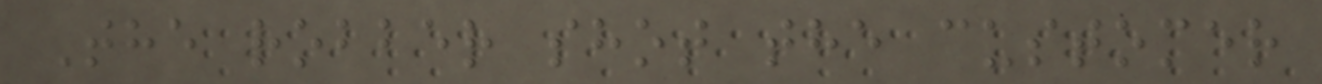The robber shot the customer
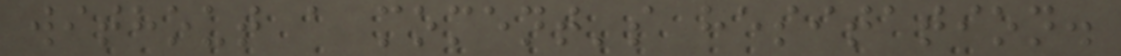without a moment's hesitation.
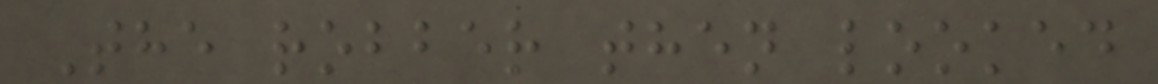The robber then looked
